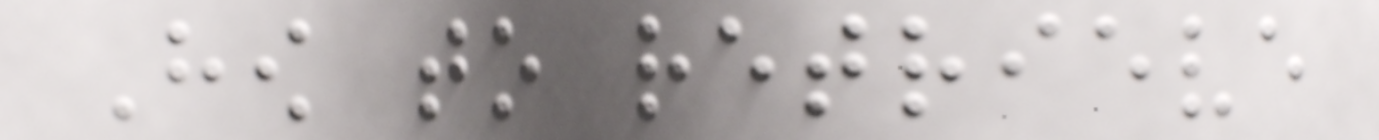How to retrieve
